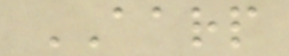AARP
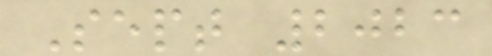Sept 2023
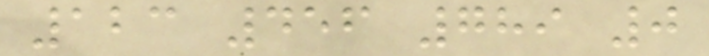123 456 789 0
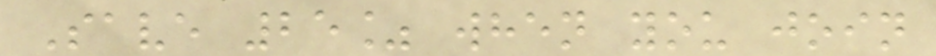Save 25% when you join
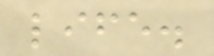life.
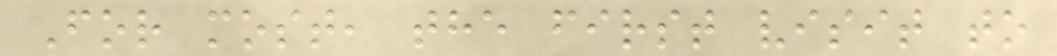For most, the first visit to
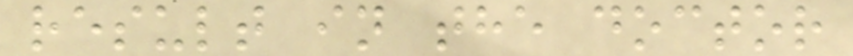result in the doctor
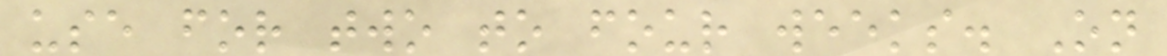use for two to four weeks. On
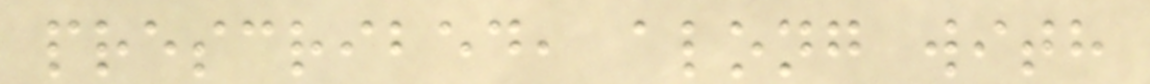prescribed, along with
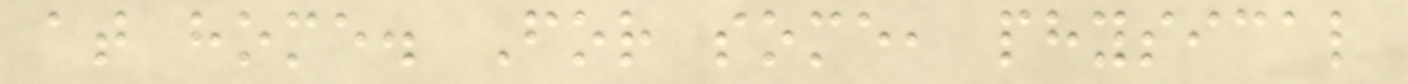at home. For some, physical
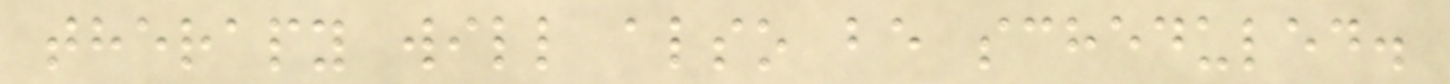therapy will also be scheduled.
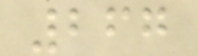267
